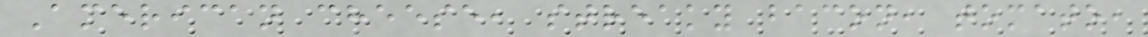American cheese, streaky bacon, tomato,
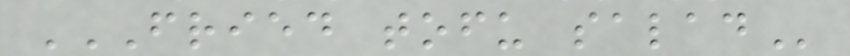FRIED TOFU SALAD
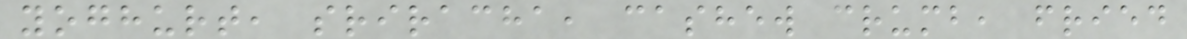yoghurt, sriracha, cashew crumb, fried
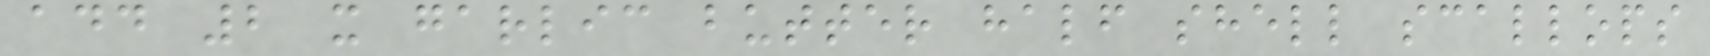add 2 x garlic butter half shell scallops
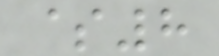$8
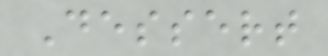Dessert
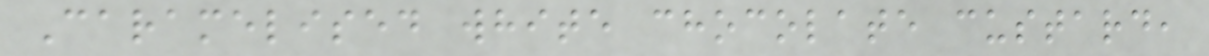Caramelised white chocolate custard,
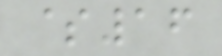$16
